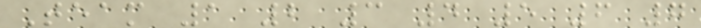Team 1 2 3 4 5 6 7
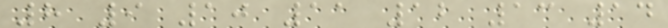8 9 10 11 12 13 14
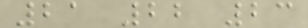21 22 23
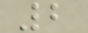2
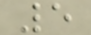5
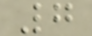7
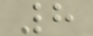8
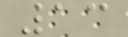13
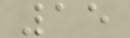15
